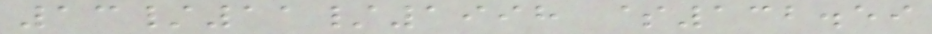13/11/1998 $132.59
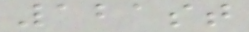121st
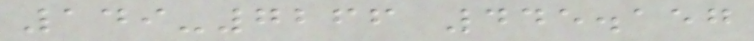149-7266 445.157
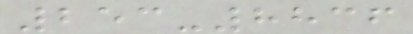253-8836
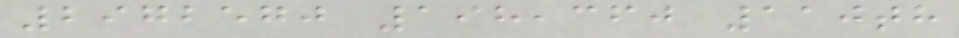2972570 198,360 110th
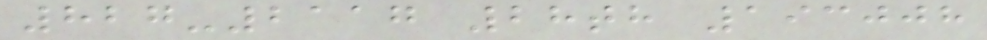827-2117 28th 193008
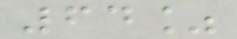64%
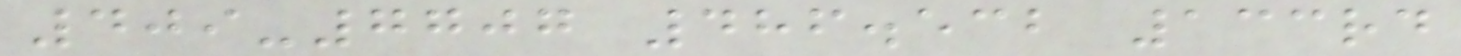409-7707 486.532 133rd
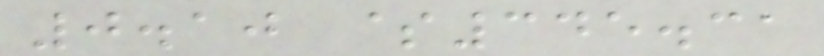0.10 $345.31
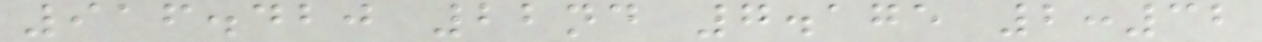916.420 22nd 7.175 2:32
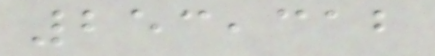253,312
